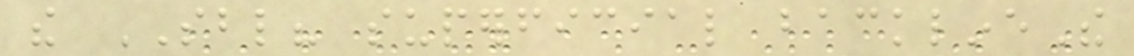the SBL? superficial backlineThe
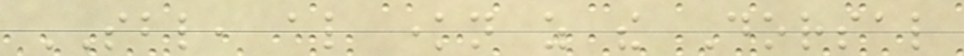SBL, also known as the Dorsal
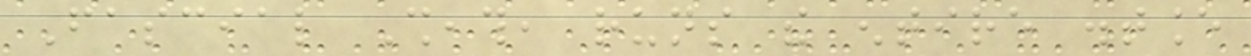Fascial Sheath, runs the entire distance
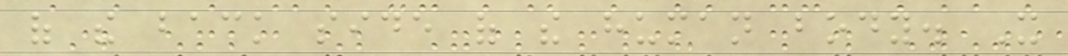of the back side of the human body. It
